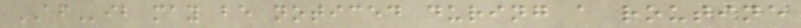AFib may be noticed during a routine
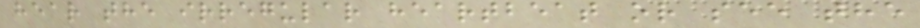hear the irregular heartbeat or see the
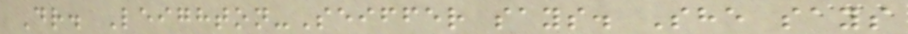Dr. Leighton-Seiffer says. She says
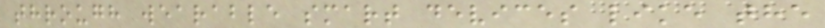through wearable smart devices like the
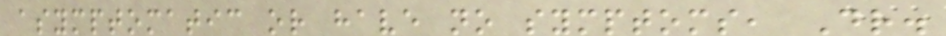asymptomatic or have no symptoms, Dr.
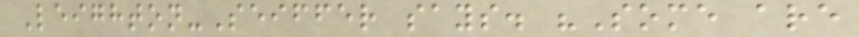Leighton-Seiffer says. "Some are
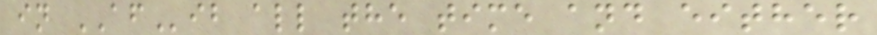in AFib all the time and either
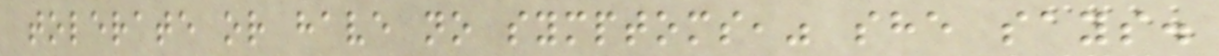tolerate or have no symptoms," she says.
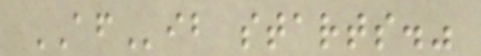AFib starts."
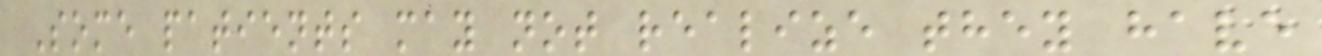Some patients may not realize they have
